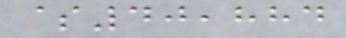$40,884
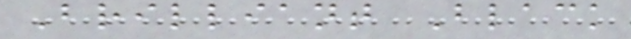Brilliant Black
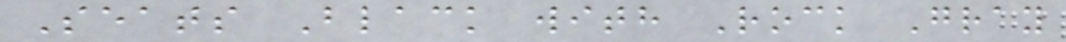Seats Black with Rock Gray
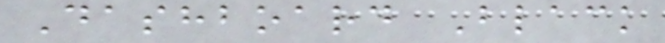Dashboard Black
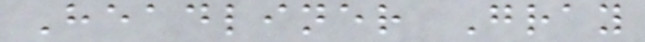Headliner Gray
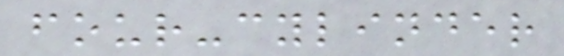four-cylinder
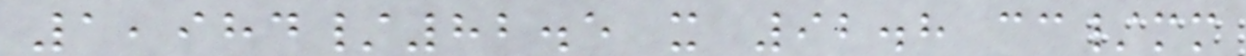1,984/82.5 x 92.8 cc/mm
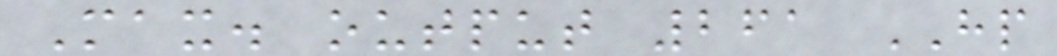Max. output 261 HP
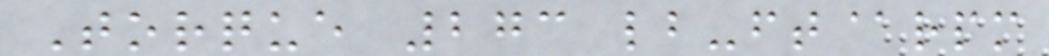Torque 273 lb-ft@rpm
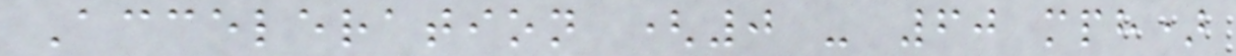Acceleration (0 - 60 mph)
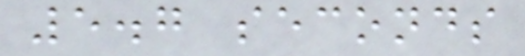5.7 seconds
